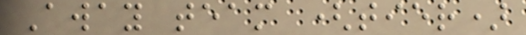Away team (tier)
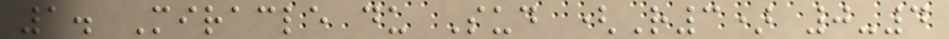1. Miracle du Sud (R3) 0-4
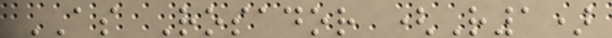AS Rosador (R1)
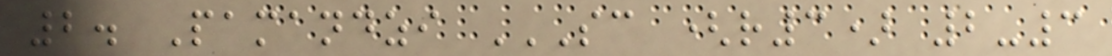2. Pamandzi SC (R3) 2-3
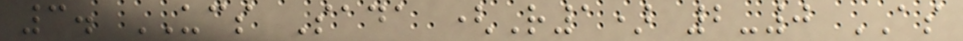3. UCS Sada (R1) 2-0 AS
